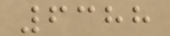6388
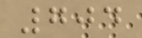704
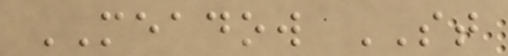MEADOW ST
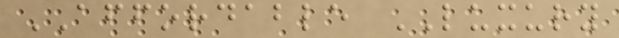AFFORDABLE LUXURY
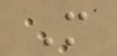M
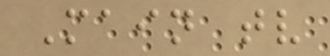Main tv
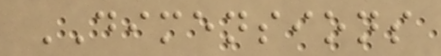DIMENSIONS
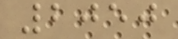2050
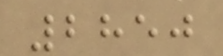2850
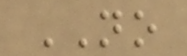NO
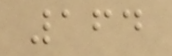164
